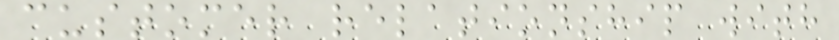customer relationship with
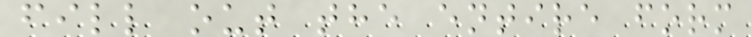fill out the entire form
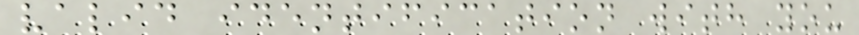valid identification with you
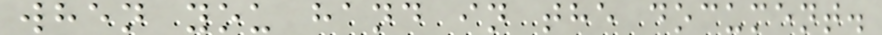when you hand in the document.
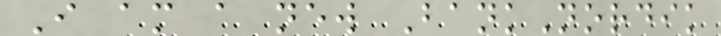I am a new BankNordik
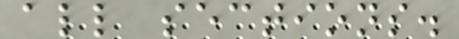all sections.
